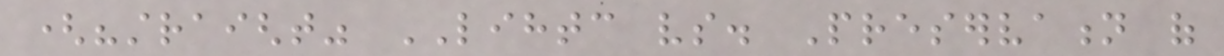("straight" LIHTC vs. Preservation of
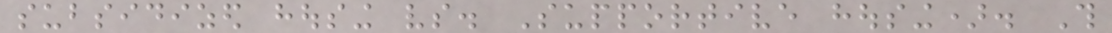subsidized housing vs. Supportive housing). This
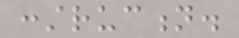construction.
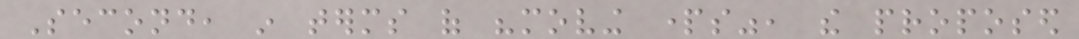Second, in terms of "moving parts", the proposed
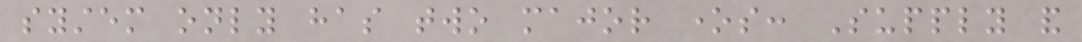system only has two major ones: Supply and
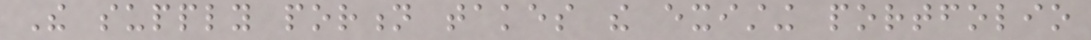The supply portion takes the existing portfolio
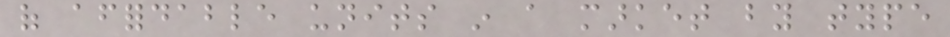of affordable units in a market by type
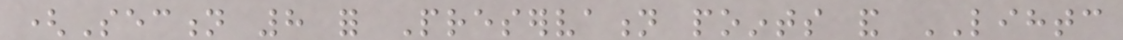(Section 8 for Preservation points and LIHTC
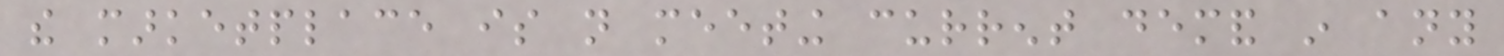the marketplace is not meeting current demand in any
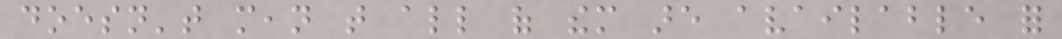doesn't mean that all of them are available for
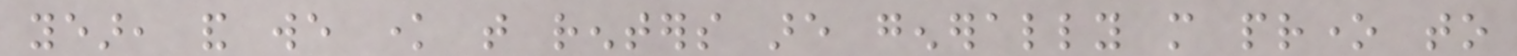year, and we know that renters are generally more prone to
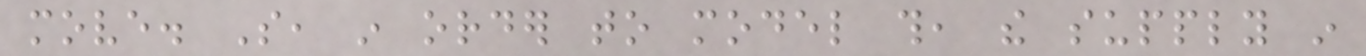move. So, in order to model this, the supply in
